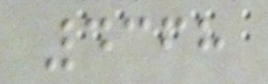4368
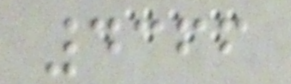4366
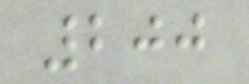200
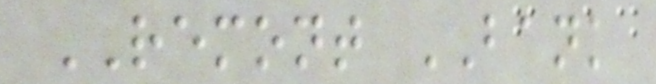REMONT BANK
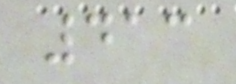413
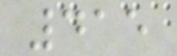415
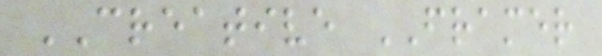CREATIVE FRAMER
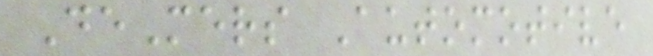DeMers Automotive
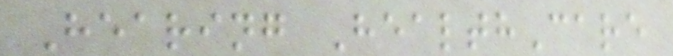Hearing HealthCare
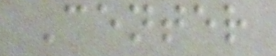Center
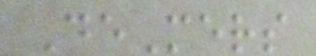DeMers
